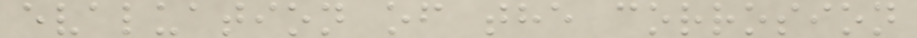evaluation of the corrosion
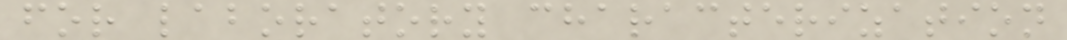for laboratory characterization
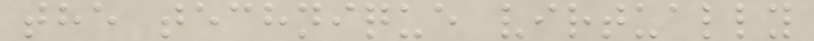the technique virtually
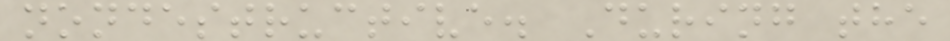nondestructive. During the
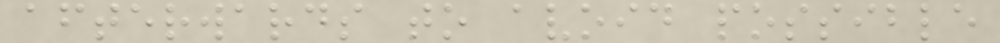afterwards to avoid possible
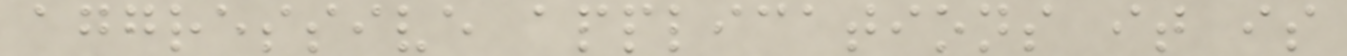aggressive applications it is
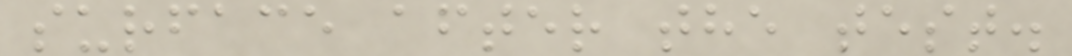surface after the test.
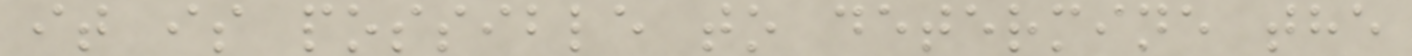it is possible to determine the
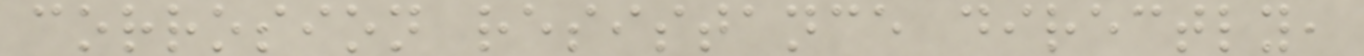corrosion resistance directly,
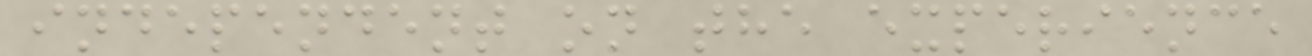independent on the experience
